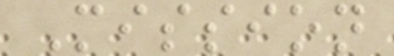Mission
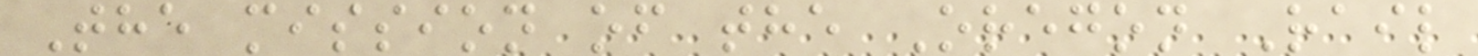The mission of the Oregon Rail
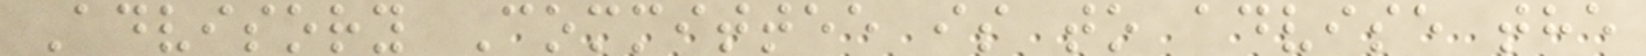Advisory Committee is to advise the
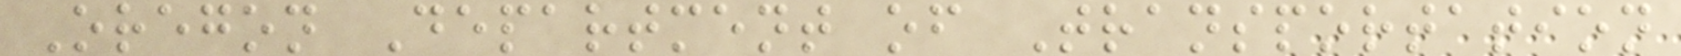Oregon Department of Transportation
